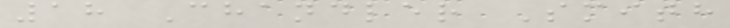18 Chandler Smith
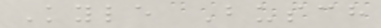Kyle Busch
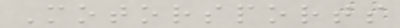Motorsports
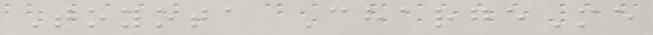Toyota ChargeMe
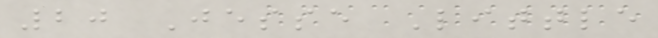20 Jesse Little
